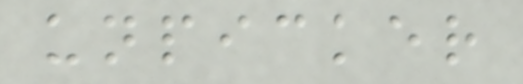unpicker
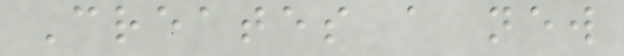Creates a new
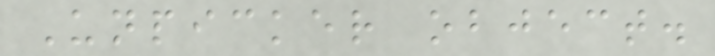Unpicker object.
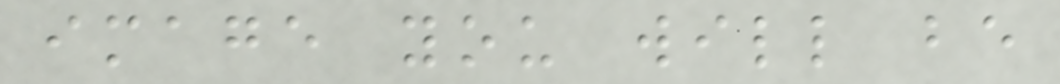image you will be
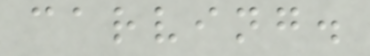carving.
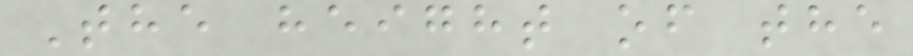The height of the
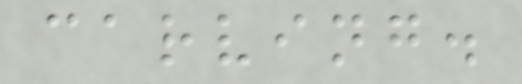carving.
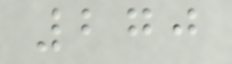270
